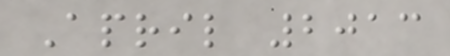April 2013
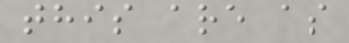this are as
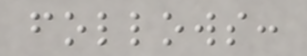follows:
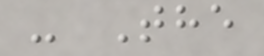- The
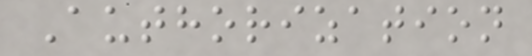Authorization
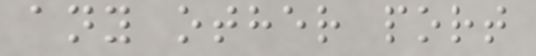any other port
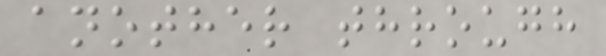another through
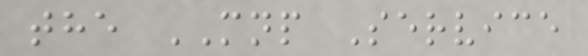the MNP Service
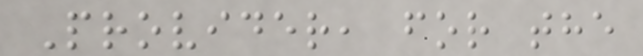Provider, for the
